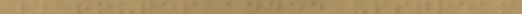# routes added upstream
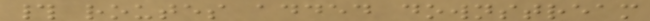# routes added downstream
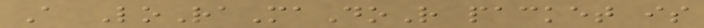A LoRaMaDoR packet is
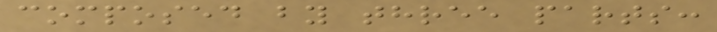composed by three parts:
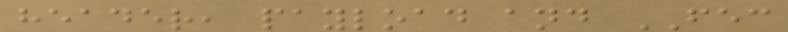header, payload and FEC
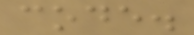code.
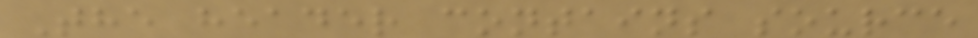The header contains source
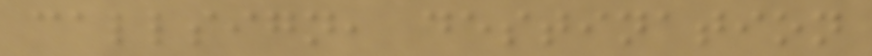callsign, destination
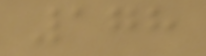178
